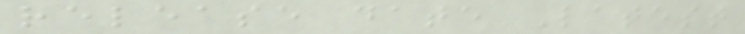release date Latest
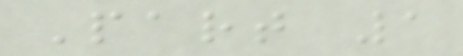Part 1
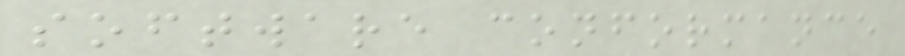software conformance
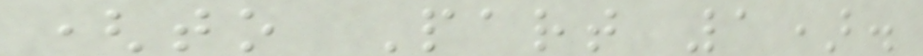(to Part 1).
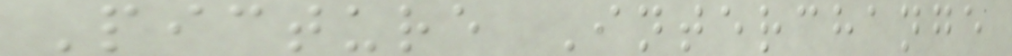Picture Interchange
